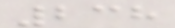238
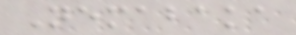Nemabaka
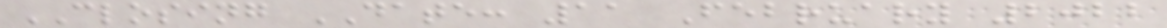CLOSING DATE: 11 February 2022
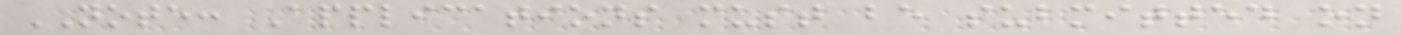NOTE: Applications must be submitted on
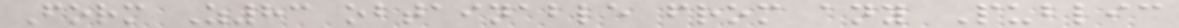Form Z83 obtainable from any Public
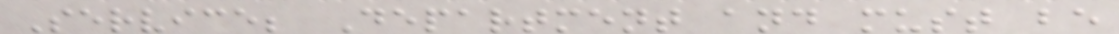Service; Department and must be
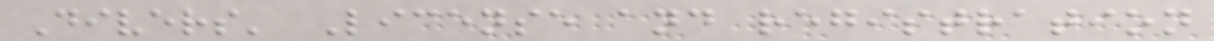Divers' License and registration
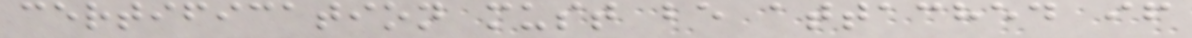certification must be attached if
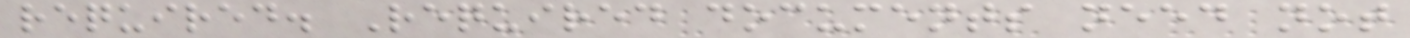required. Required documents need not
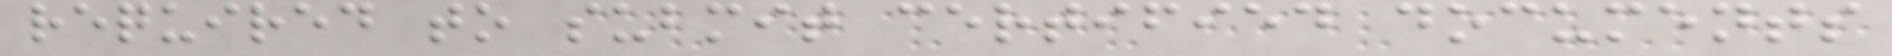required to submit certified documents
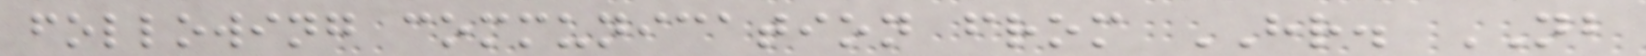following communication from HR. NB
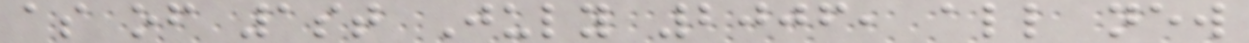as of 1st July 2006, all new
